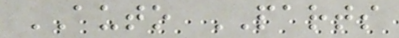AUTO PARTS
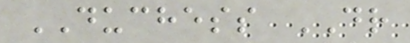DUCHESS DR
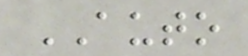AUTO
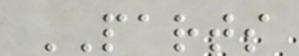PARTS
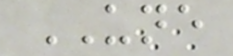UNE
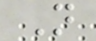N
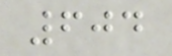604
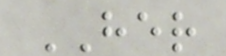HER
